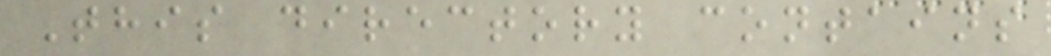This directory contains
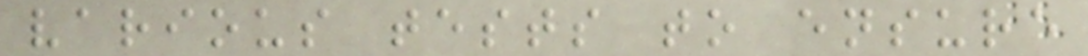various tests to ensure
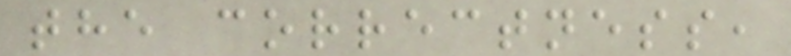the correctness,
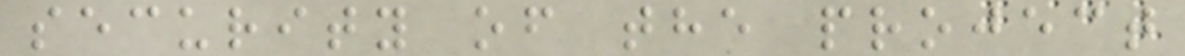security of the project
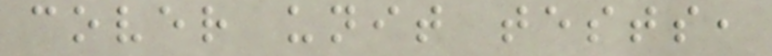cover unit tests,
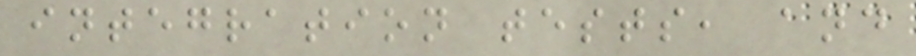integration tests, and
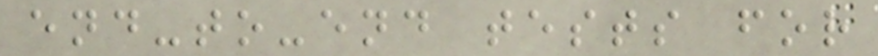end-to-end tests for
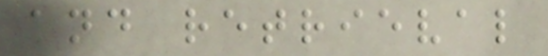and retrieval
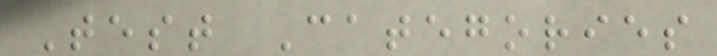Test Categories
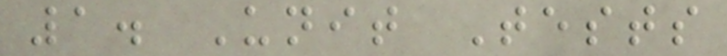1. Unit Tests
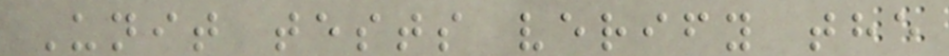Unit tests verify the
